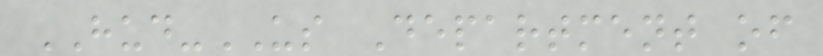HUD-US Department of
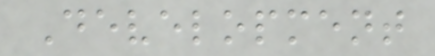Development
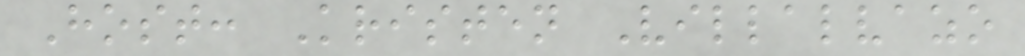Host: Kristen Villalvazo
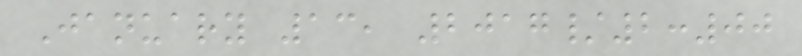January 13, 2017/2:00
